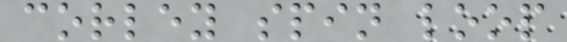corley spin loop
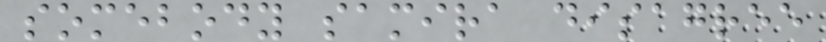somebody samira disagree
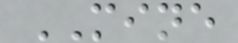MINE
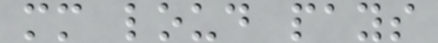mm loud pays
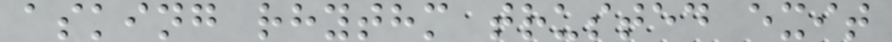asking rhythm trusted exit
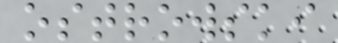ostrowski
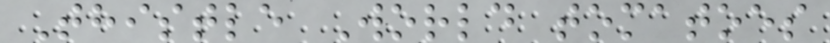Thistle World tomatoes
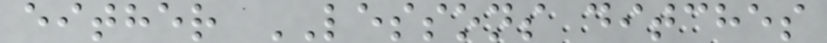either LESSONS ditches
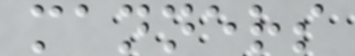manners
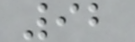92
